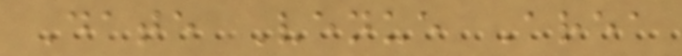Date Venue Area
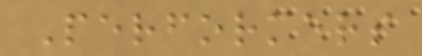Performers
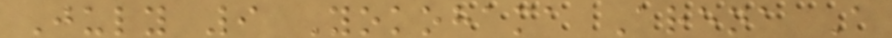July 9 Yokohama Arena A
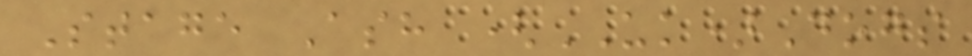Stage Ash (UK)Dogs
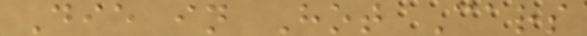Die in Hot Cars
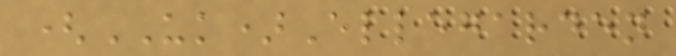(UK)Ellegarden
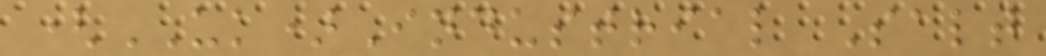(UK)Industrial Salt
